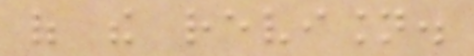of the revision.
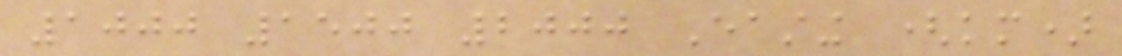1000 1500 2000 Easting (km)
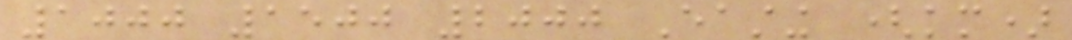1000 1500 2000 Easting (km)
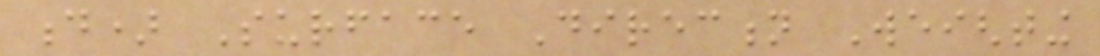d) Surface Direction Weighting
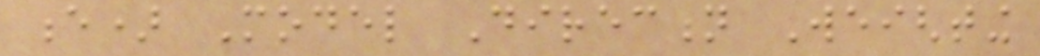e) Model Direction Weighting
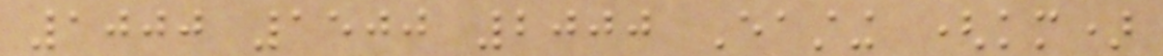1000 1500 2000 Easting (km)
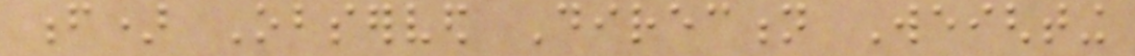f) Observed Direction Weighting
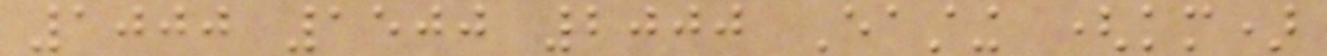1000 1500 2000 Easting (km)
